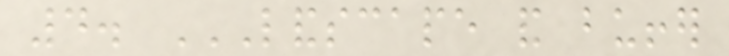4. LANDSCAPE AND BUFFER
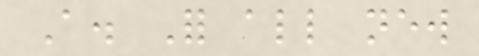A. For all new
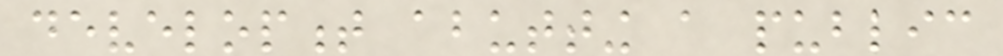development abutting a public
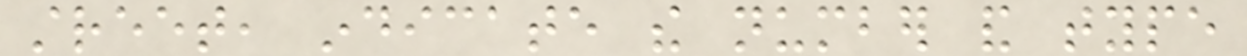street, indicate the number and type
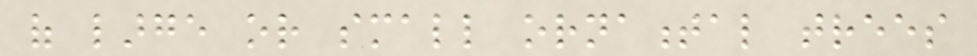of large or small ornamental trees
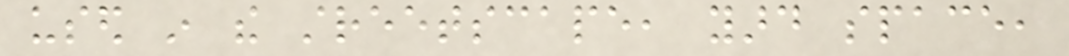used in the streetscape, yard space,
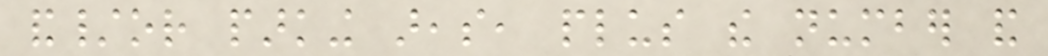and/or parking areas, plus the number and
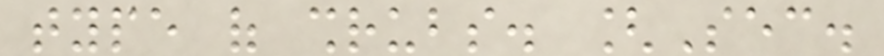type of shrubs. [Sec.
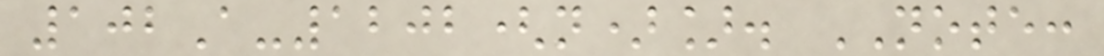102A-1202(n)]. NOTE:
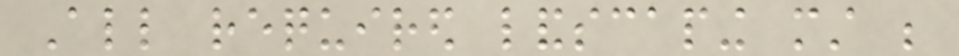All required landscaping must be
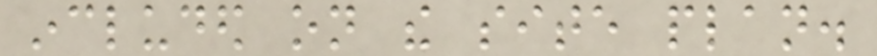included on the site plan.
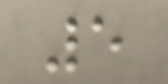5
